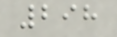298
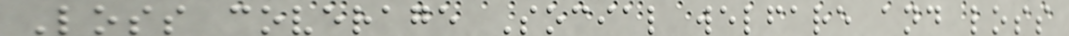Loss coverage Social welfare and loss
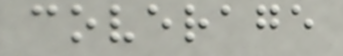coverage
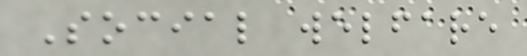Social welfare
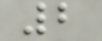2
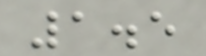1.5
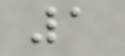1
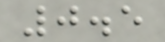0.5
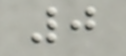0
